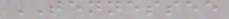TENNESSEE
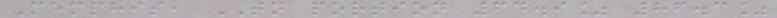Memphis, TN portion 64.9% 86.3%
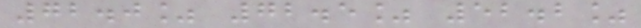72.0% 72.5% 52.2%
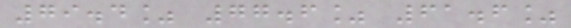79.4% 77.6% 61.6%
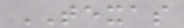TEXAS
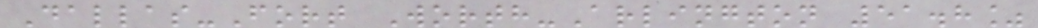Dallas-Fort Worth-Arlington 51.8%
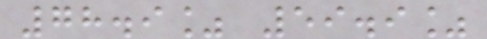78.9% 59.9%
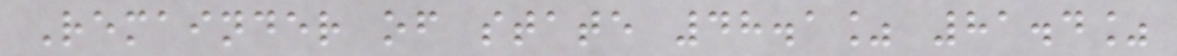Remainder of state 48.1% 81.4%
